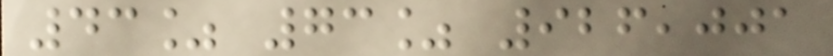43% 73% 926,001
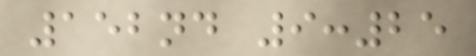152nd 9:25
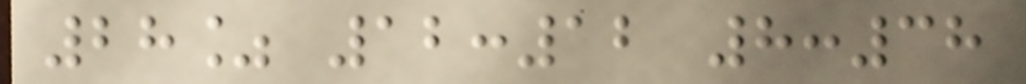28% 12:12 8:38
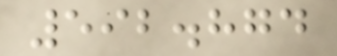592.874
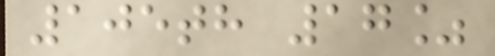105th 17%
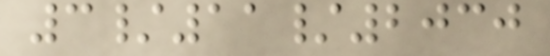3/11/2030
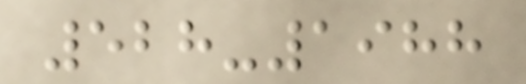528-1988
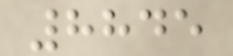8845
